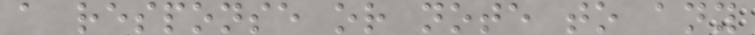a response or note to any
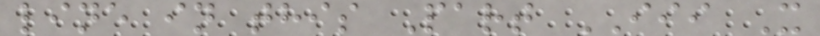line in this Part III X
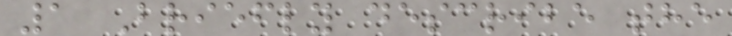1 Briefly describe the
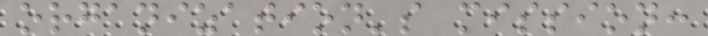organization's mission:
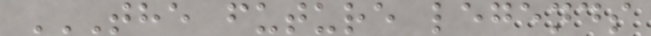THE FUTURE LEGENDS
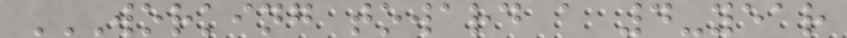WORKING TOWARD A 4-YEAR
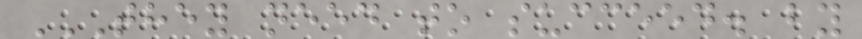THEY NEED TO SUCCEED. BY
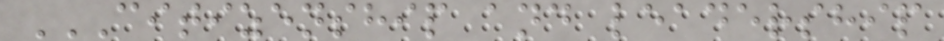CITIZENSHIP AND LEADERSHIP
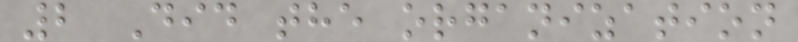2 Did the organization
